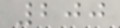200
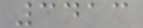3413
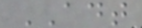ADT
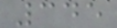345
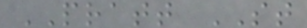PRATT ST
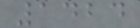1424
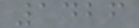1426
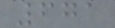671
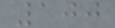100
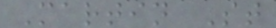Martin St
